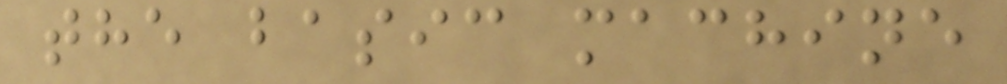the basic machine
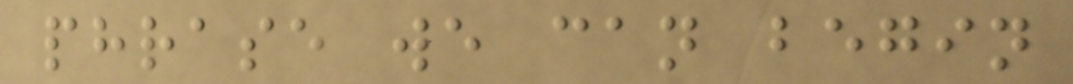phrase we can begin
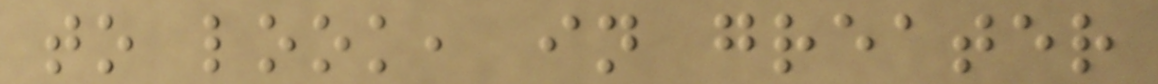to look, in greater
